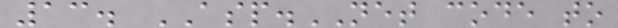13. ASP.NET code to
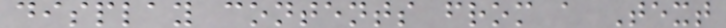display contents from a Text
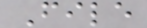File
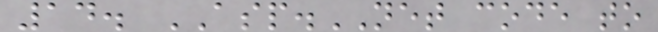14. ASP.NET code to
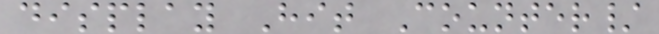display Hit Counter/
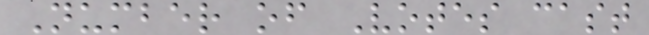Number of Votes cast
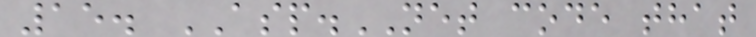15. ASP.NET code that
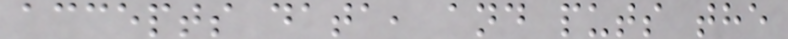accepts data, and puts the
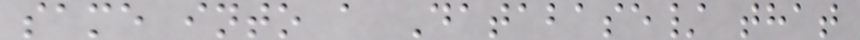same into a Database/ that
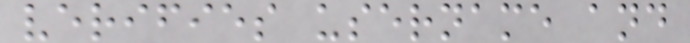verifies username and
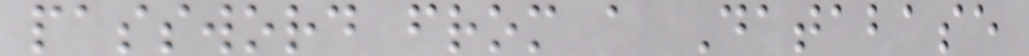password from a Database
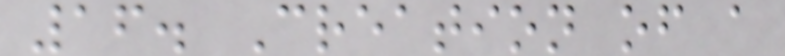16. Creation of a
